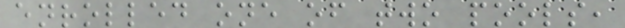enrolled one of two pools,
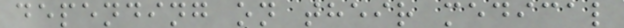depending on their medical
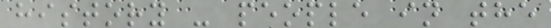history - people in the
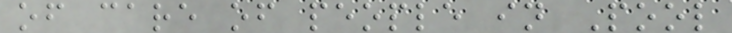of care of people in Pool
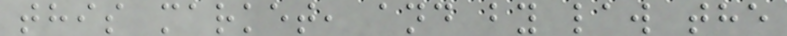this market, and by law the
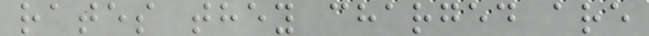rates they charged are
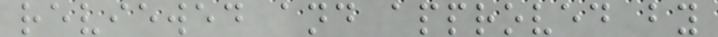reviewed and approved by
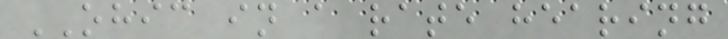OHIC in a rate hearing
